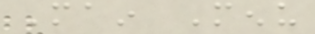Main Menu
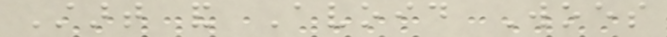Start and Avoid Woes
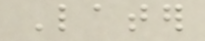Later
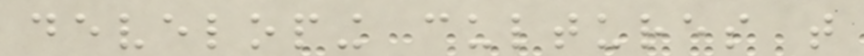developing cultures that
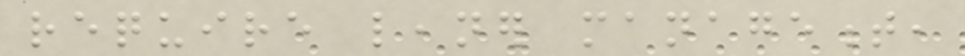require leaner management,
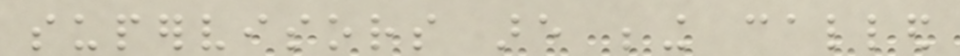supervisors are being called
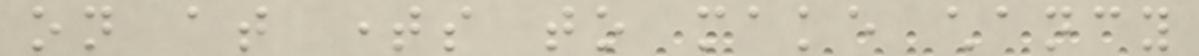on at times to make chancy
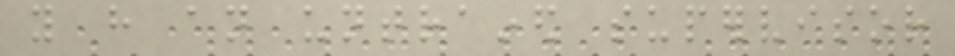you have an untrained supervisor
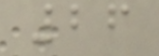26
